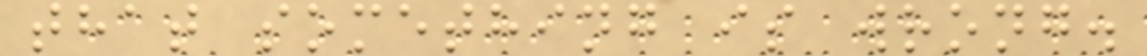that something is wrong.
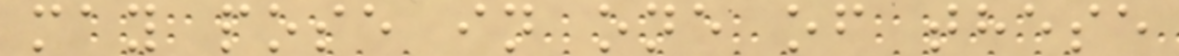may pose in one of these
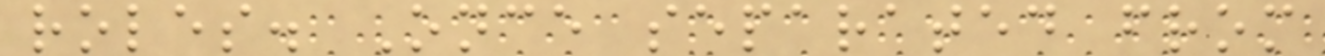roles. Once separated from
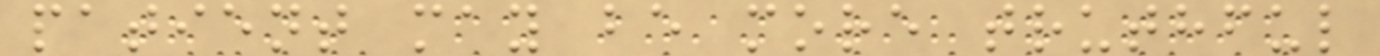patient may be more truthful
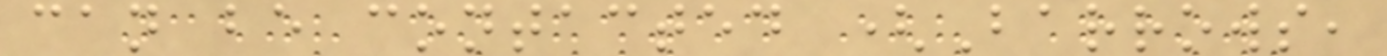can be contacted (Barrows,
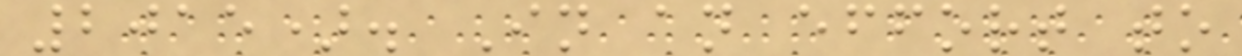2015). In an effort to
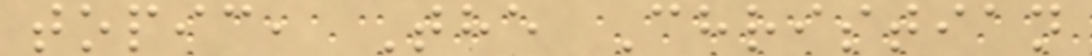topic, The Christian
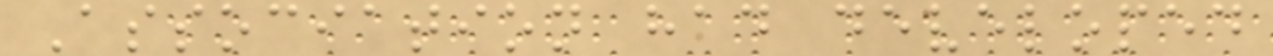Association had developed
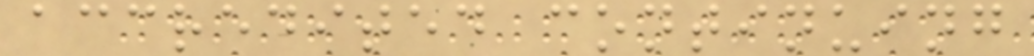accredited continuing
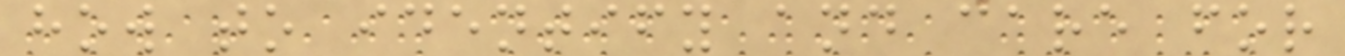how to identify and care for
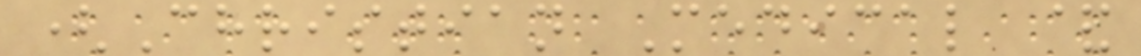(Christian Medical &
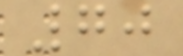70
